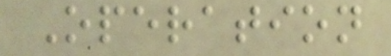Operation
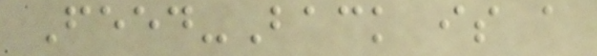Feed-Back is a
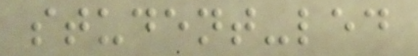student-led
